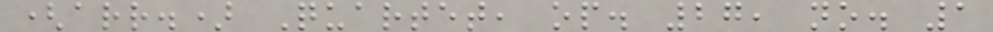(arr.) Quartet, op. 27, no. 1
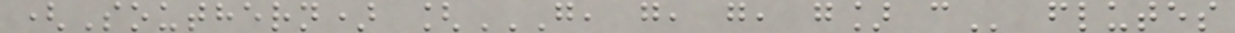(Southern) [G, G, G, G] C flutes
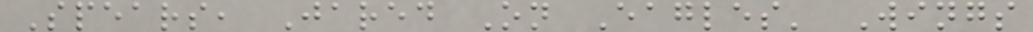Spears, Jared On Eagles' Wings
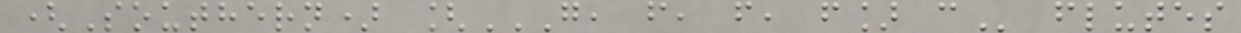(Southern) [G, F, F, F] C flutes
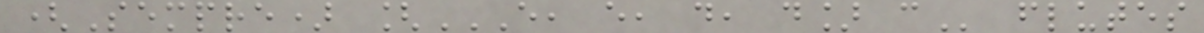(Sempre) [E, E, D, D] C flutes
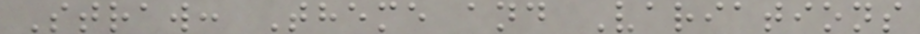Straw: Theme and Variations
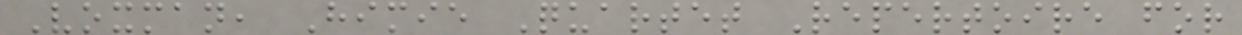Voxman, Himie Quartet Repertoire for
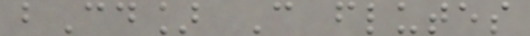bCd] C flutes
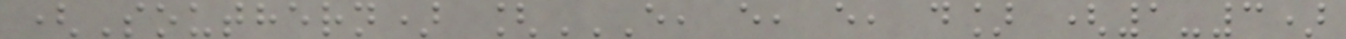(Southern) [E, E, E, D] (1-3)
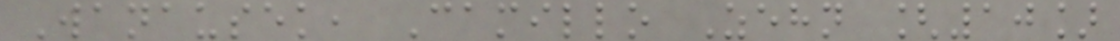Wanausek, Camillo Zehn [10]
